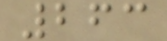263
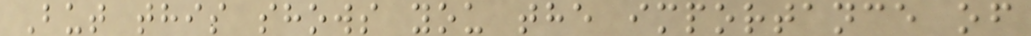But this shows you the importance of
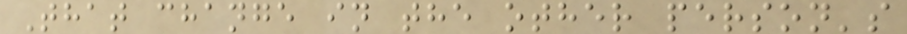That change in the other person's
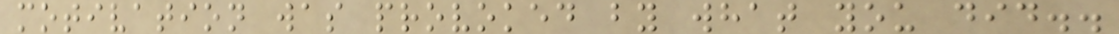motivation was provoked by what you did..
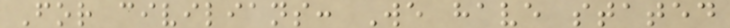For civilians: We have stated
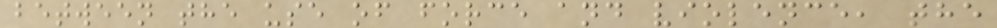between the use of force and violence, the
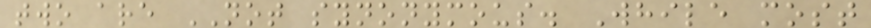two are NOT synonymous. While most
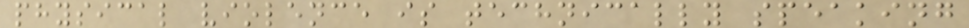physical violence is technically speaking
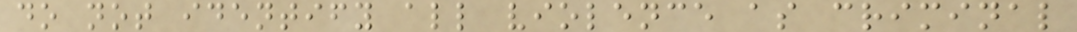do not identify all violence as criminal
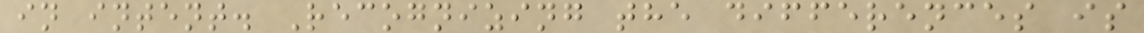in intent. Recognizing the differences is
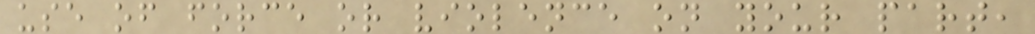use of force or violence on your part,
